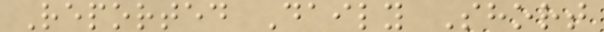Reported Daily Short
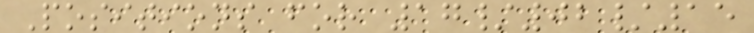Positions for 17/02/15
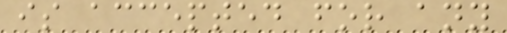is accepted for any
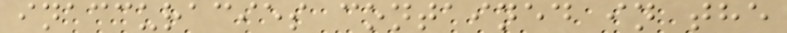inaccuracies contained in the
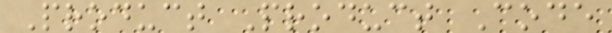Product Product Code
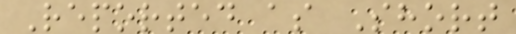Reported as Short
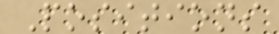Positions
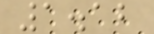1.12
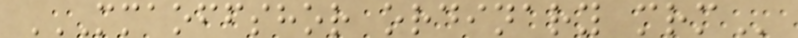MMAOFFSHOR ORDINARY MRM
